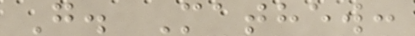G. Mathew:
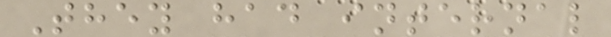They had internal
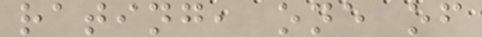rating, one of
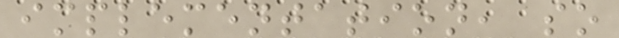implementation, so
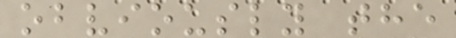obviously the
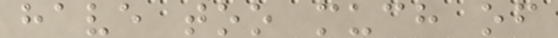have too much of
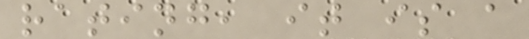rating, it is a
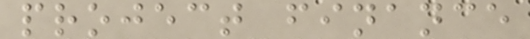project finance
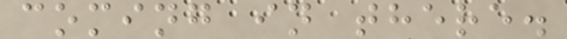coming in there.
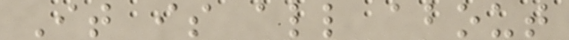It is all about
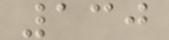130
